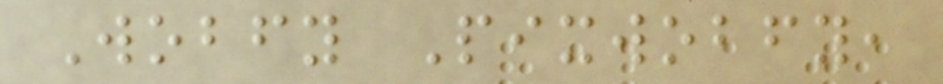Wobfy Pixwobfy,
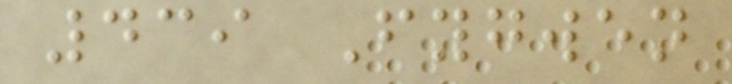439 Fygwen
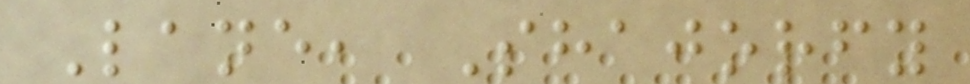Lane, Shajorfy
